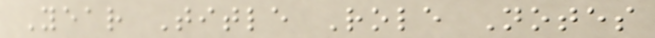Year Title Role Notes
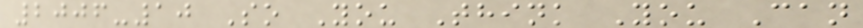2006-10 So You Think You Can
